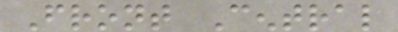Front Central
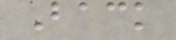Back
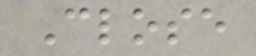Close
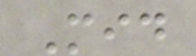Mid
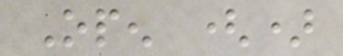Open ()
